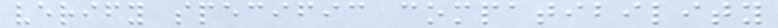verify specific compatibility
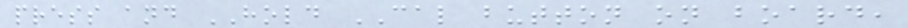press and HOLD CAL button on board,
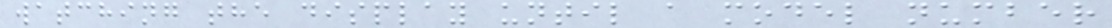watching the display until a model number
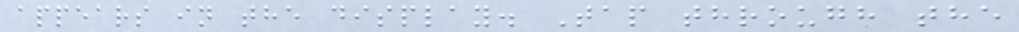appears in the display. Tap through the
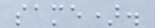same).
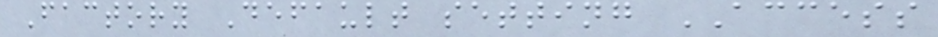Factory Default setting ACCESS
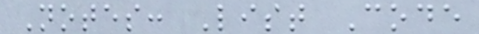Notes: List Code
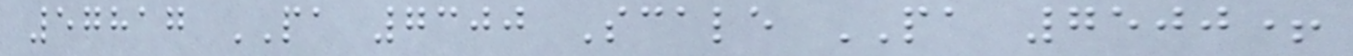57817 PA 7300 Scale PA 7500+
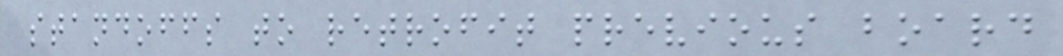standoffs to retrofit previous board
